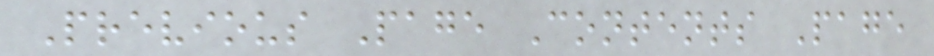Previous Page Contents Page
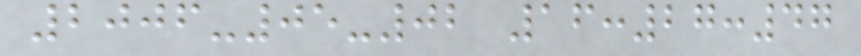2006-05-02 16:27:47
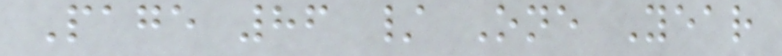Page 86 / One Year
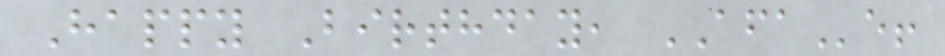Happy Birthday, AFAe!
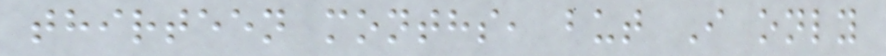thirteen months, but I only
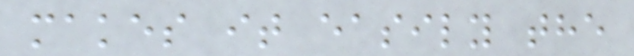makes it easily the
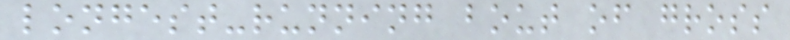longest-running bout of gross
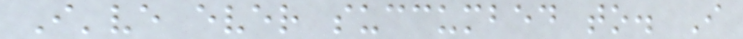I've ever succumbed to. I
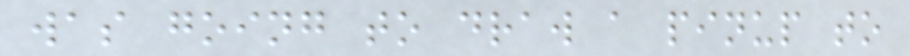was going to draw a pinup to
